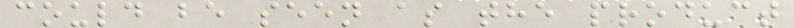could be seen as the product
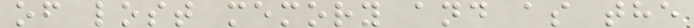of lost memory and as the
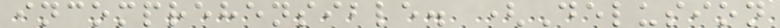incomprehensible. (Delusion
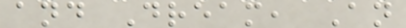and Dream, An
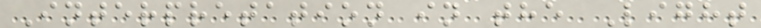Interpretation in the Light
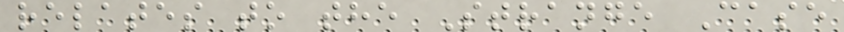relates to the Strange Case
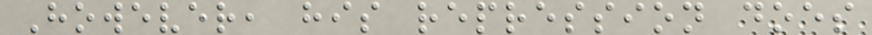However, his repression does
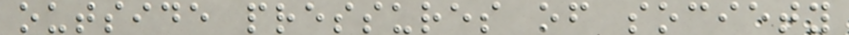outside pressures of society
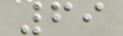69
